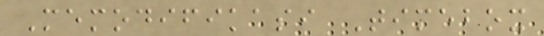Memodifikasi Timebox
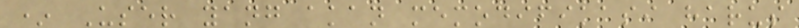* User yang akan memodifikasi harus
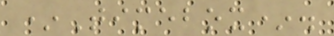*Timebox*.
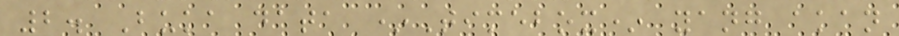2. Buka data *Timebox* yang akan
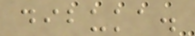dibuka.
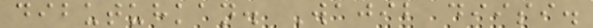dibutuhkan. Wajib diisi.
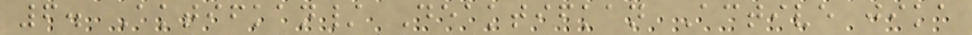6. Aktifkan/ Deaktifkan Active jika
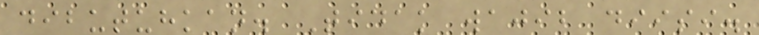dibutuhkan. Tidak wajib diisi.
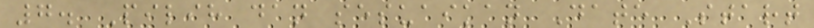7. Pilih dan sesuaikan Date Start
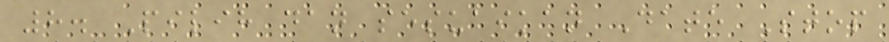8. Pilih dan sesuaikan Date Stop
